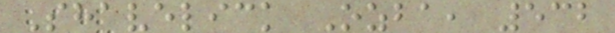Shavelick Ozba, 532
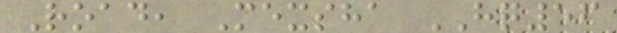Road, Mexsha HQ56
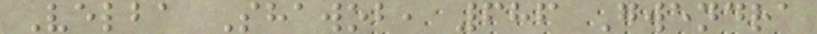Velba Shawob, 686 Gwendra
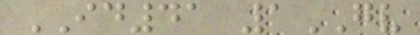ID41 1GV
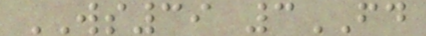WS39 3FD
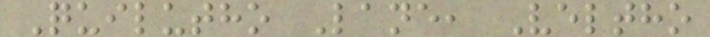Quilutho Lane, Veltho
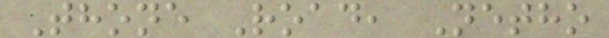Thone Road, Netho
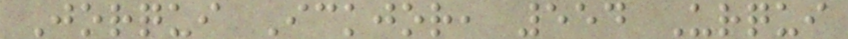Jorqui Ickjor, 554 Urqui
